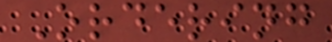Ordering
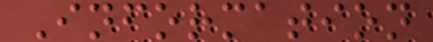Information
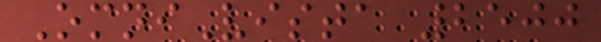OmniVista 2500
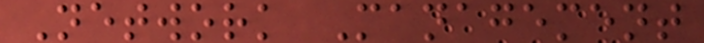Network Management
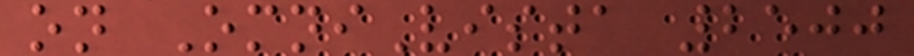on OmniVista 2500
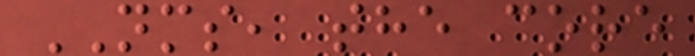NMS, the core
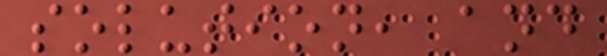solution, and
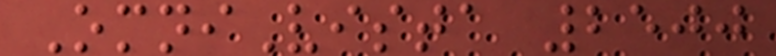OmniVista 2500
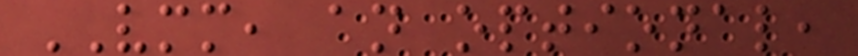VMM, an optional,
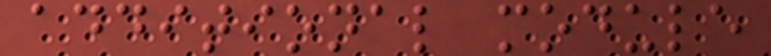additional module
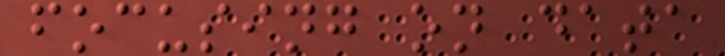focusing on data
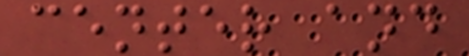center and
